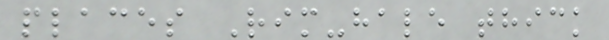places Rim-hale thick
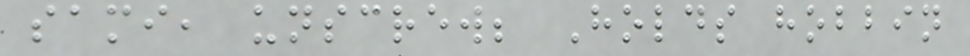sami, unscrew; Holds hobbin
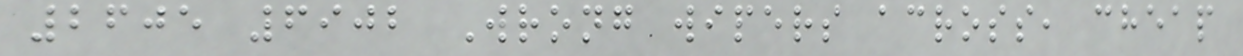2605 6902 Wrong wipers across, cheap
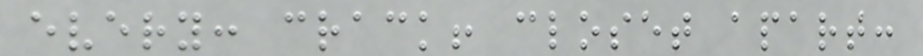every: crack! closet apart:
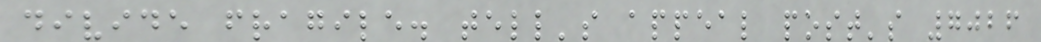divide fragile. tell's appeal post's 7026
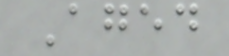Aged
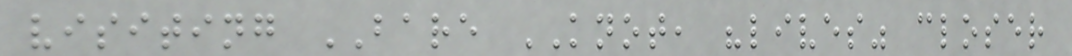visiting BARE KNOT, "lives" closer
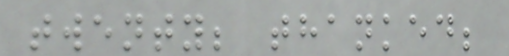twenty; thanked;
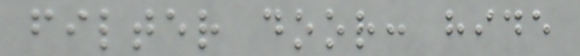filter door: hide
